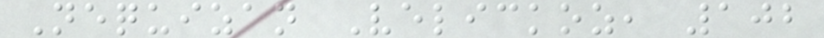Nequizan Velickoz, 102
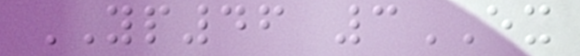YP46 3EX
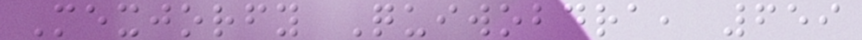Mexjorfy Quiwobdra, 659
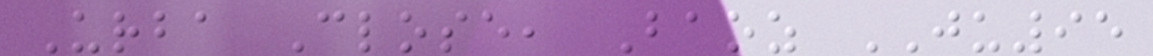Urba Close, Baoz JU95
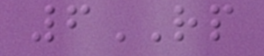6RP
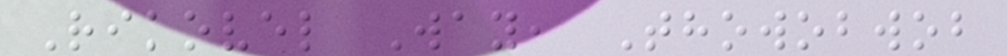Rikovel Way, Thowobwob
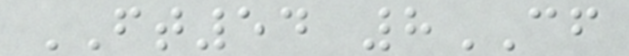FT54 8CF
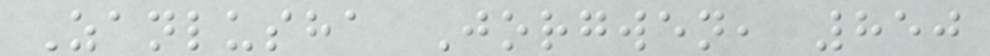Zanlusha Jorgwen, 850
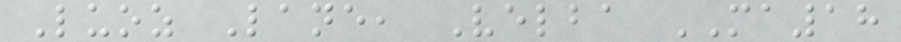Luoz Lane, Velba MA18
